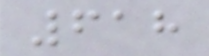618
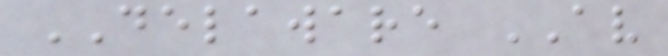DELAWARE AV
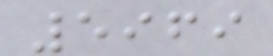5969
